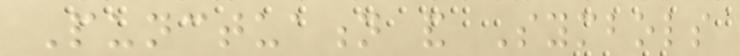Punctuation and Symbols
